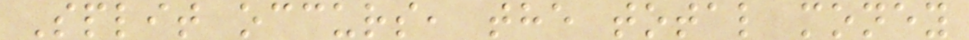Split occurs, the total money
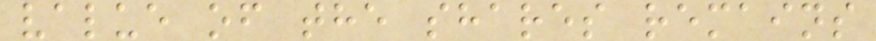value of the shares remains
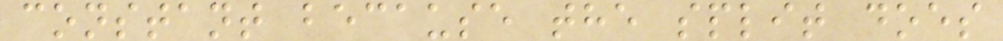constant because the split does
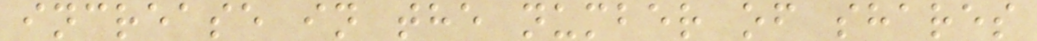increase in the number of shares
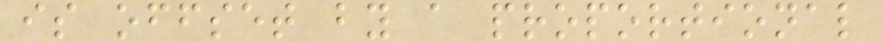is offset by a proportional
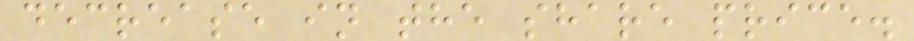decrease in the share price.
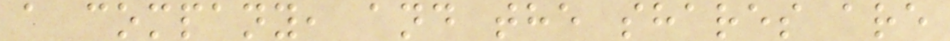a company, and the shares are
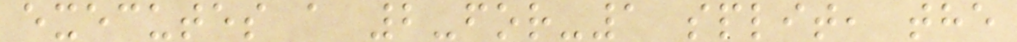executes a 2-for-1 split, the
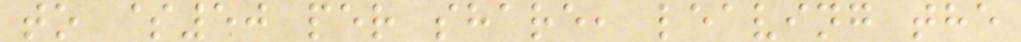to $50 per share, leaving the
